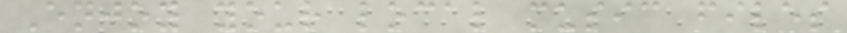Enjoy your local music files
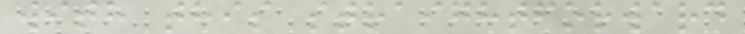with this straightforward
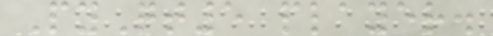PyQt5 player.
